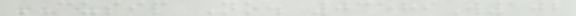CUSIP No. 03589W102
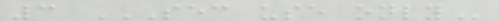3 SEC USE ONLY
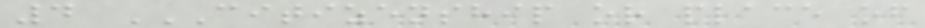4 CITIZENSHIP OR PLACE OF
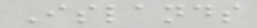Islands
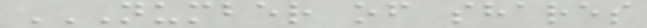NUMBER OF SHARES
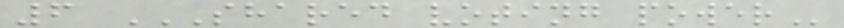6 SHARED VOTING POWER
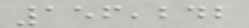156,242
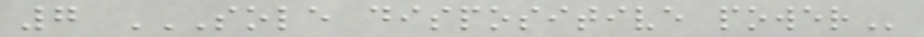7 SOLE DISPOSITIVE POWER
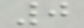0
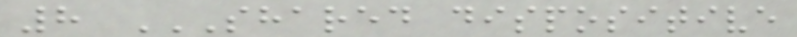8 SHARED DISPOSITIVE
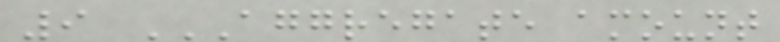9 AGGREGATE AMOUNT
